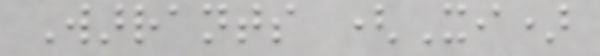Warrants (Xi)
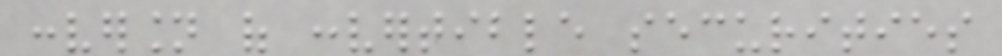conversion of convertible securities
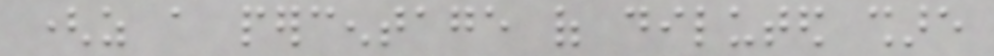(as a percentage of diluted share
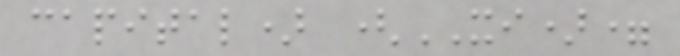capital) (XI)=
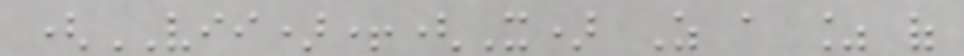(VII)+(X) As a % of
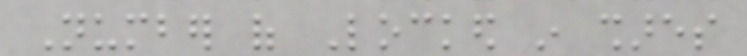Number of Locked in shares
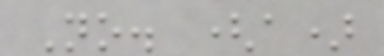No. (a)
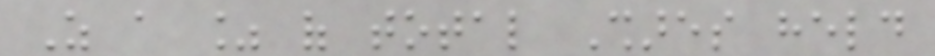As a % of total Shares held
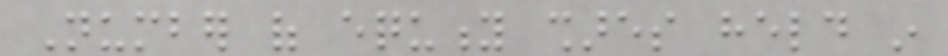Number of equity shares held in
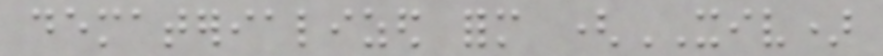dematerialized form (XIV)
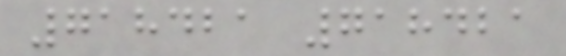718421 718421
